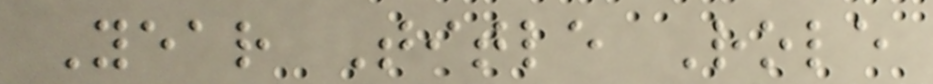Year Title Role
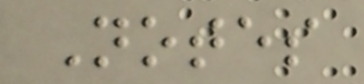Notes
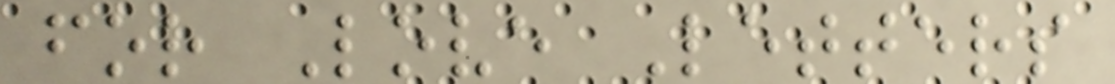for Love Letters
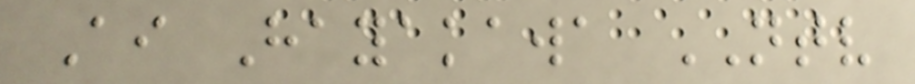Ai Hayakawa NTV
